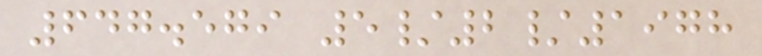647.579 5/2/1978
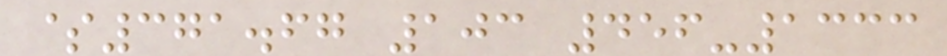$371.67 103 456-1333
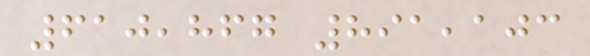610,867 891,103
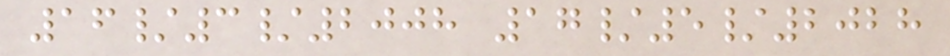16/3/2008 17/5/2028
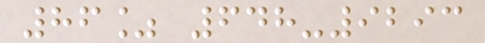86% 648-9293
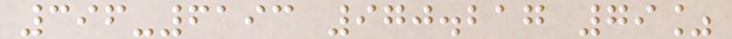396-6193 970.217 79%
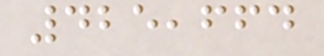425,664
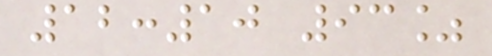12:10 93%
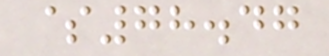$78.47
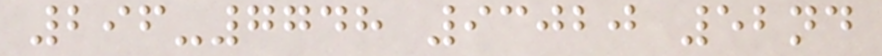296-7748 93020 52nd
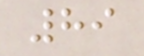89
